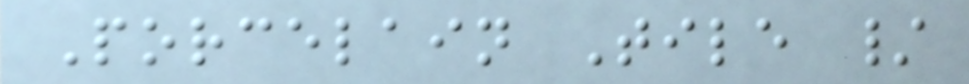Porcelain Tile /
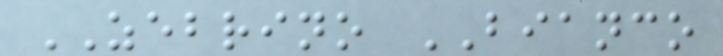ZEBRINO BIANCO
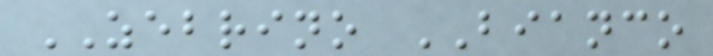ZEBRINO BIANCO
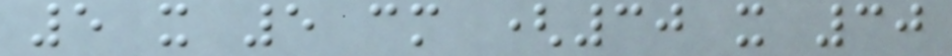5 x 5 cm (30 x 30
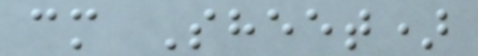cm Sheet)
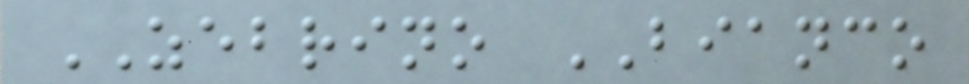ZEBRINO BIANCO
